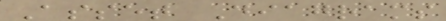Asset Diagrams
